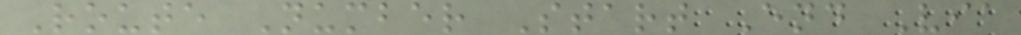Route Number Start End Via
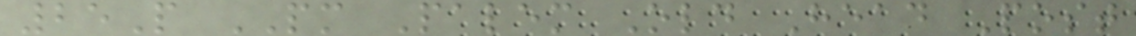25P PM Palem Old Head Post
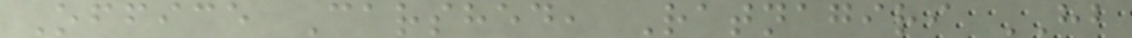Office Carshed, Ratnagiri HB
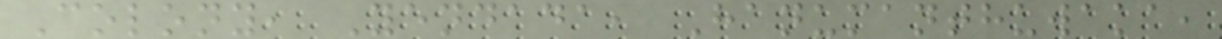Colony, Yendada, Hanumanthuwaka,
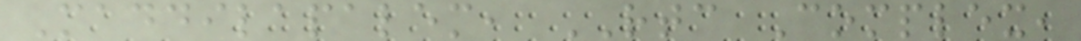Maddilapalem, RTC Complex,
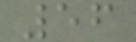56
